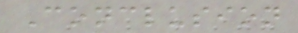Conclusion
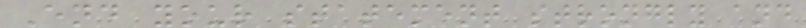End your statement strongly and
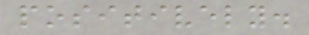positively.
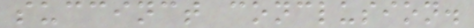succinct conclusion.
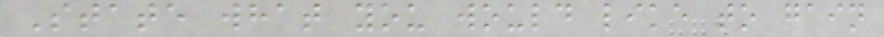State what you would like to gain
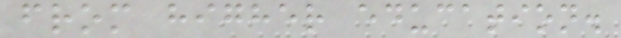from higher education.
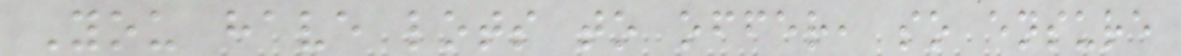You have lots to offer, so ensure
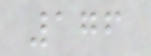176
